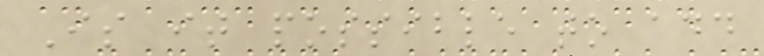Is it possible to add
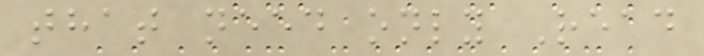that need only Read
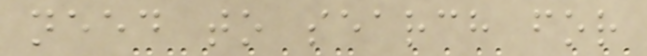need to search for
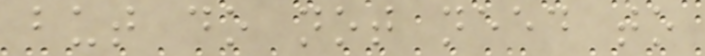but do not need to
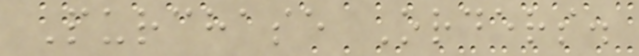Purchase Orders.
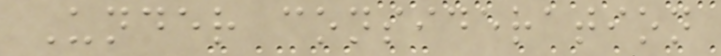Under consideration
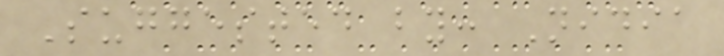Suggested by: Nidia
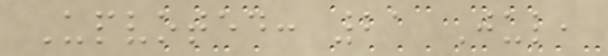Upvoted: 21 Jul,
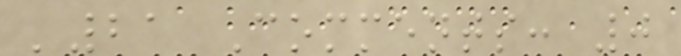'21 Comments: 0
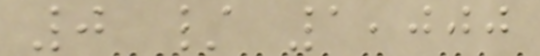0 / 1,000
